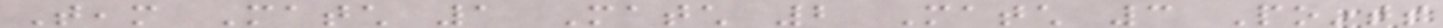Team Match 1 Match 2 Match 3 Points
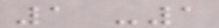1 -1
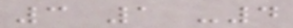3 1 -4
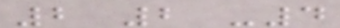2 2 -4
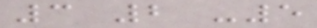3 2 -5
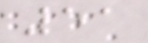51
